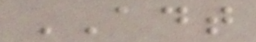ADT
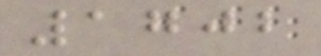1702
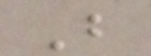B
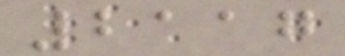2117
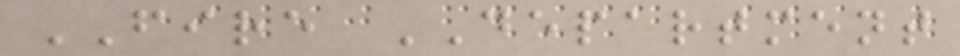FIRE DEPARTMENT
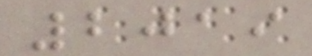2019
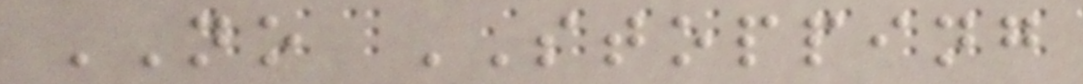NO STOPPING
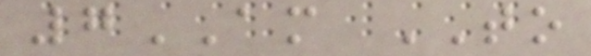7AM TO
